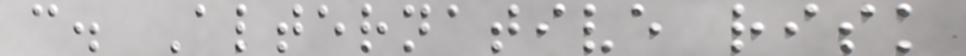c. Alternative risk
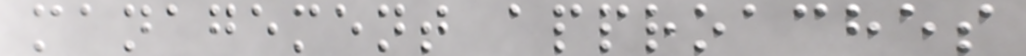management approaches
